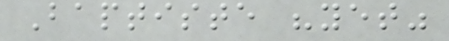Baptiste "yet"
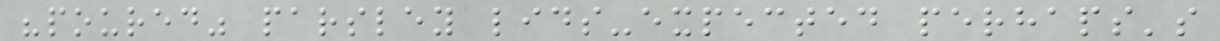"poured" parsley lids-expected perhaps's
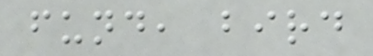fund, bird
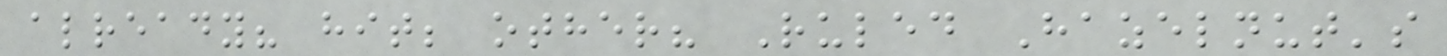already? hit; other? Ruled Hazelnut's
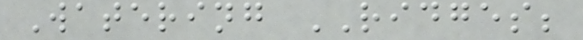Watering RIDGES;
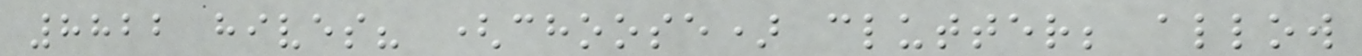8822 hives? (choose) clutter; allow
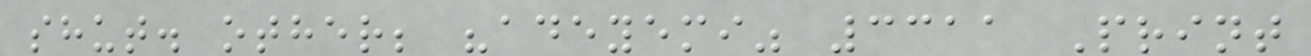shut. other; "adeyemi" 3311 Print
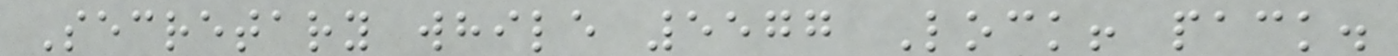Secretary while 5577 Lock! pack.
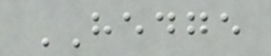HEDGE
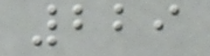229
